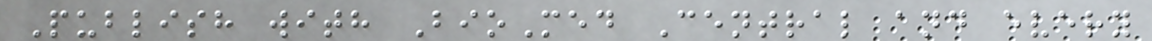Publish with BioMed Central and every
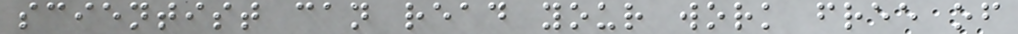scientist can read your work free of
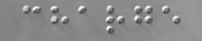charge
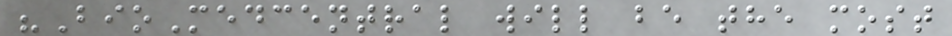"BioMedcentral will be the most
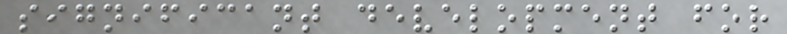significant development for
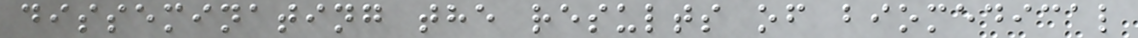disseminating the results of biomedical
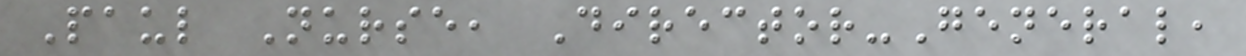Paul Nurse, Director-General,
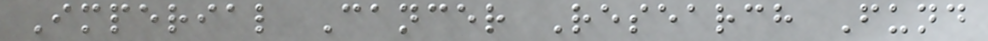Imperial Cancer Research Fund
